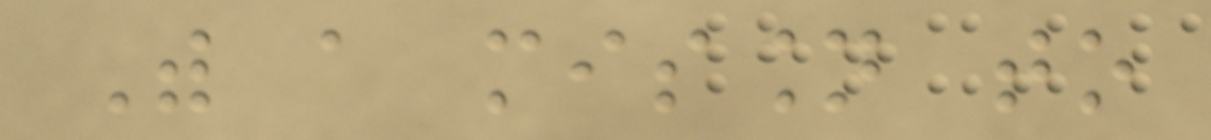With a mission to
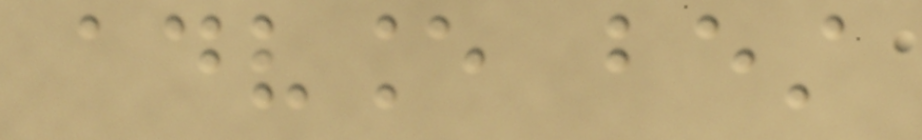advance best
